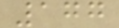177
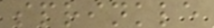sprinkle
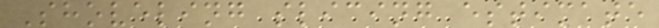Shoveling slicing estimate
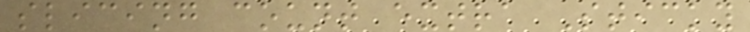slicing count extra Sticky
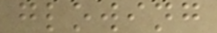glowing
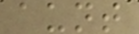aunt
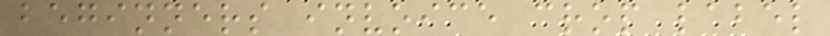beginners invoice crop label
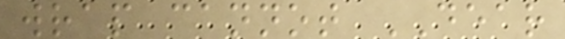wrap cannot DEAR
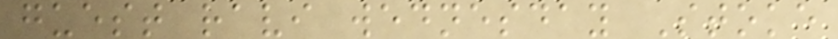guest ravi wednesday Stoke
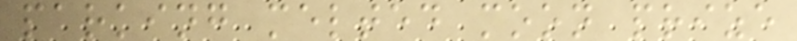parking melted moon prize
